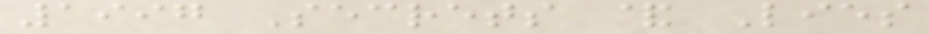1997 Secrets & Lies
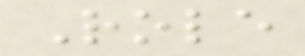Role
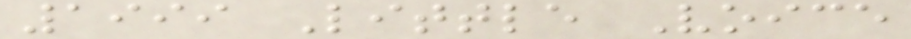1999 Little Voice
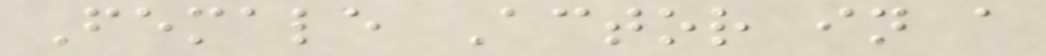Female Actor in a
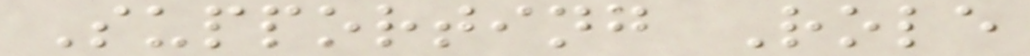Supporting Role
